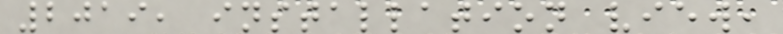2019, installation view,
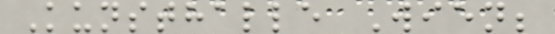Kunsthalle Wien;
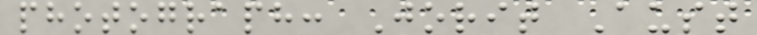photograph: Jorit Aust
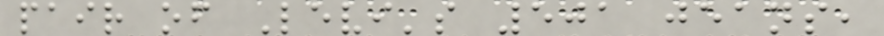pair of Levi's 501 jeans,
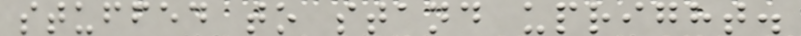stuffed to stand upright.
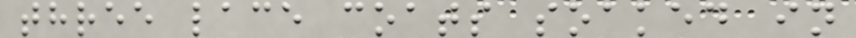three lace coats soaked in
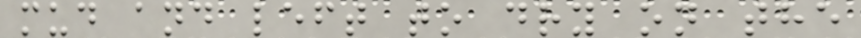mud and left to dry on the
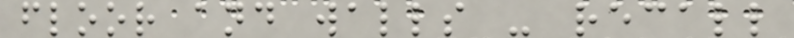floor and walls - recall
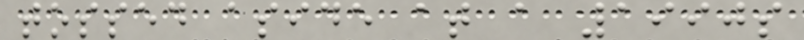tossed aside at a 1990s
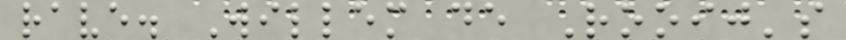rave. Willem de Rooij's
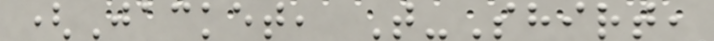(Jacket, T-Shirt,
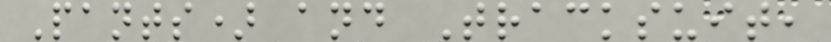Pants) and Tracksuit,
